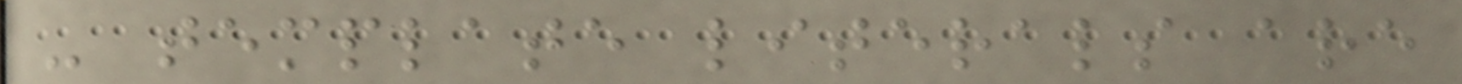- template literals are
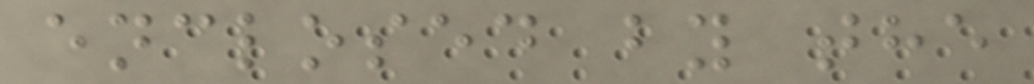enclosed by the
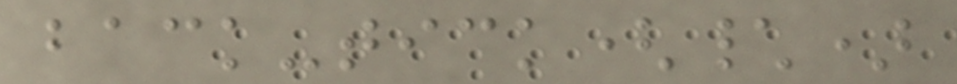back-tick(\)
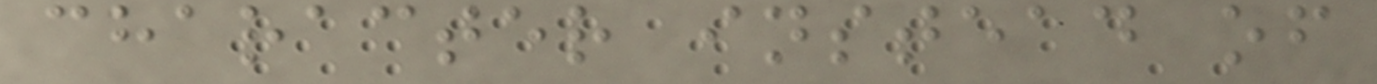character instead of
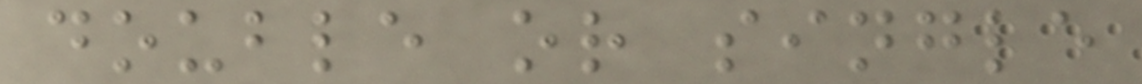double or single
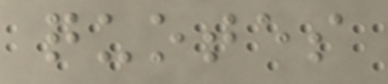quotes
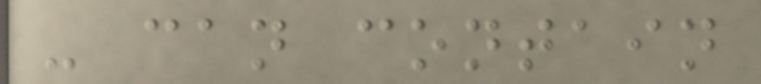- can contain
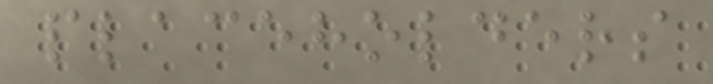placeholders
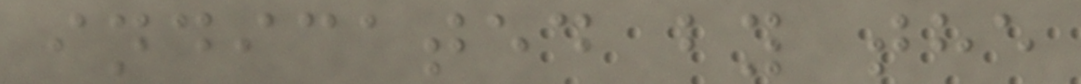indicated by the
